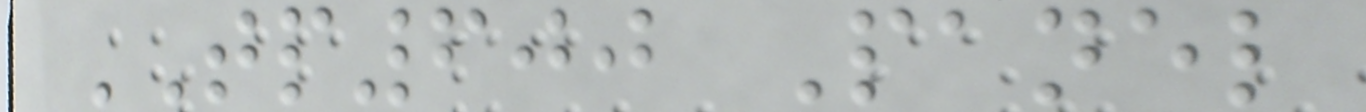TP600 Panel
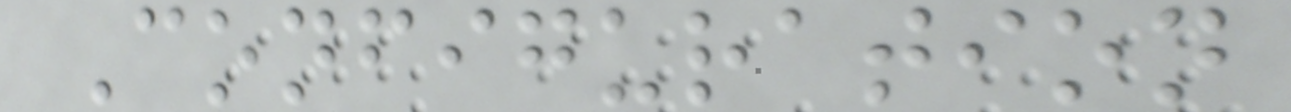Configuration
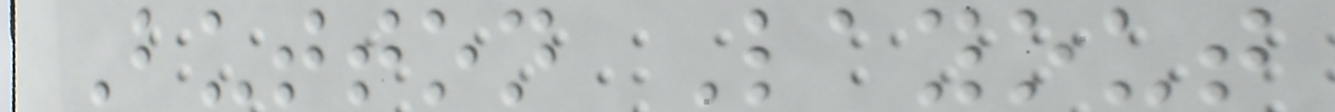Button Layout
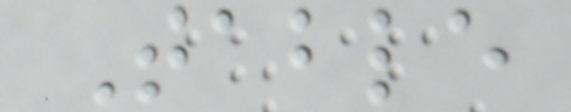Table
